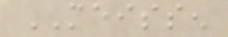MEISSEN
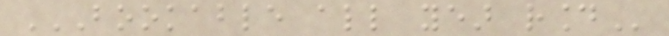BOOKABLE ALL YEAR ROUND
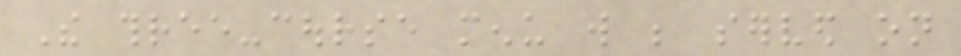The three-course menu will be served on
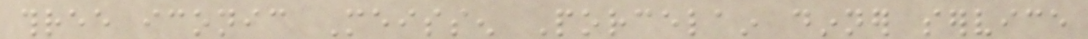three iconic Meissen Porcelain dinner service
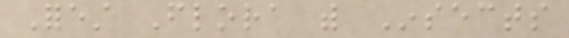Forest Flora with Insects
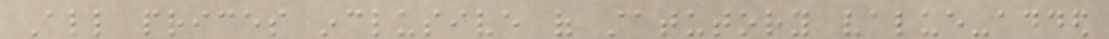All prices inclusive of statutory value-added
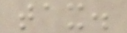tax.
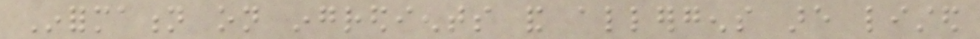Information on ingredients and allergens are listed
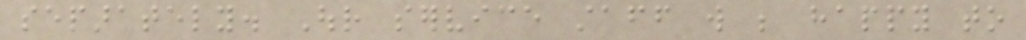separately. Our service staff will be happy to
